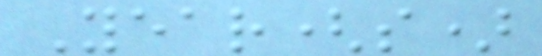Year(s)
